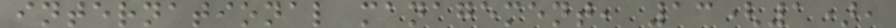international management, 13(1),
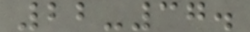22-37.
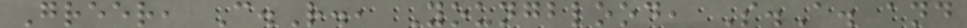Greer, C.R., Youngblood, S.A. and
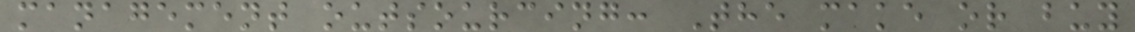management outsourcing: The make or buy
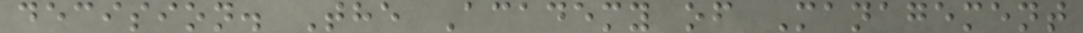decision. The Academy of Management
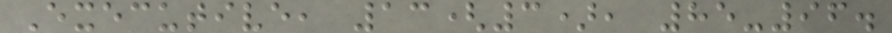Executive, 13(3), 85-96.
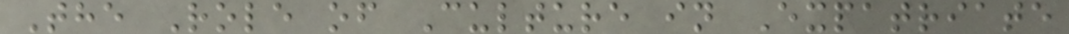The Role of Culture in Expatriate
